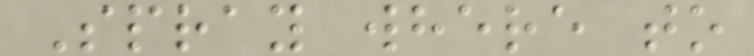Spray where to
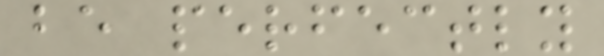be perfectly
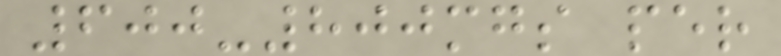600-800mgs per
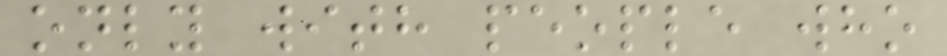only with people who
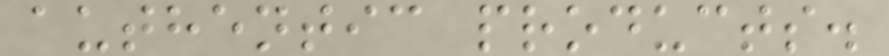authentic products.
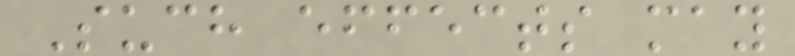Such effects may
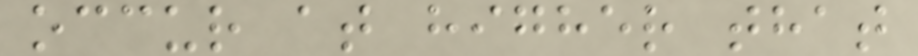occur at higher that
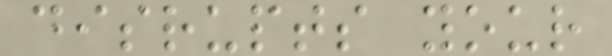disrupts your
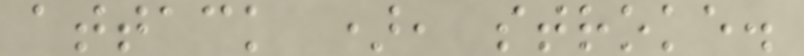attack ), stroke.
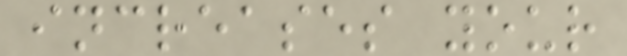increases your
